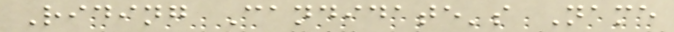Riding Candidate's Name
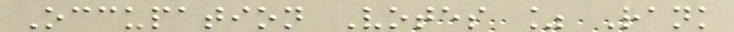Occupation Votes % Rank
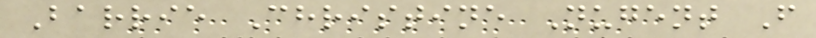Barrie Christine Nugent F
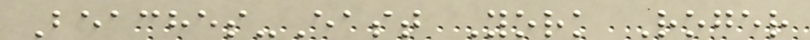Beaches-East York Roger
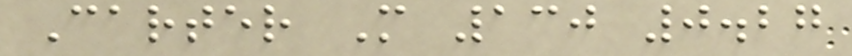Carter M 130 0.27
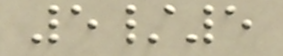5/5
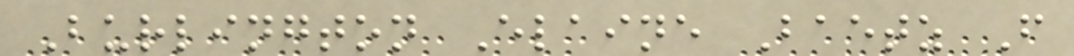Burlington Elaine Baetz F
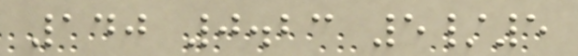140 0.23 5/5
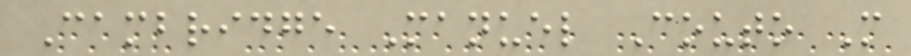Cambridge Manuel Couto M
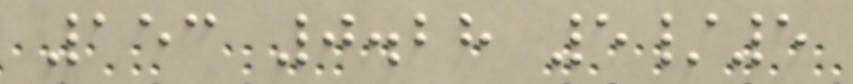153 0.28 5/5
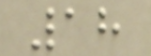18
